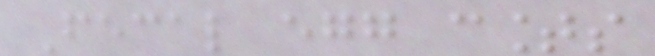Fecal egg counts
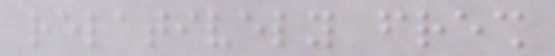relatively fresh
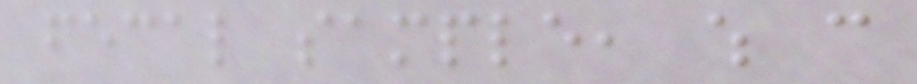fecal sample, which can
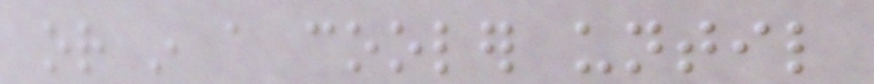or in a cooler until
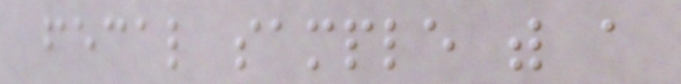fecal sample with a
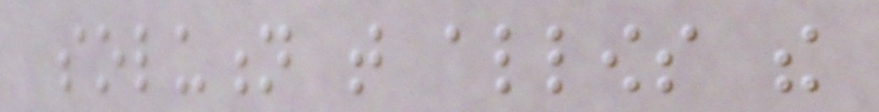solution that allows the
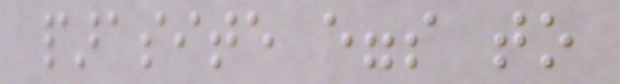parasite eggs to
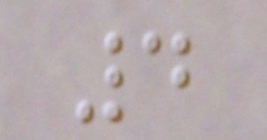4
